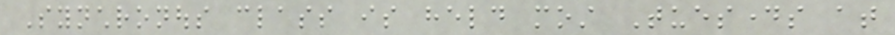Synchronous class is held most Tuesdays at
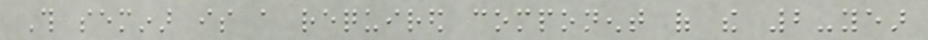This seminar is a required component of the 2-year
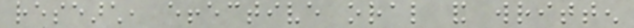research, effective oral and written
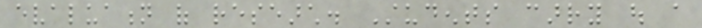evaluation of research. Students carry out a
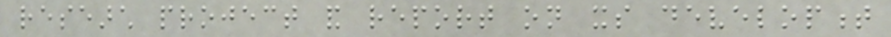research project and report on its development
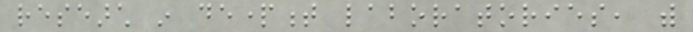research in department laboratories, with
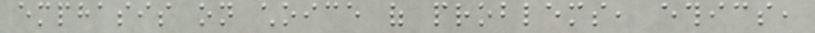emphasis on choice of problems, ethics,
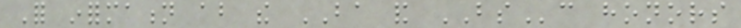For information about the BA and BSc honors
